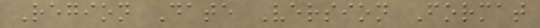Region Date Version Format
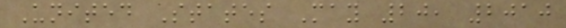United States May 20, 2010
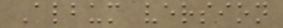Album version
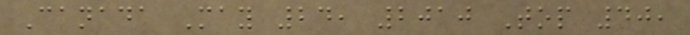Canada May 24, 2010 Top 40,
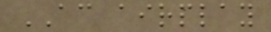AC airplay
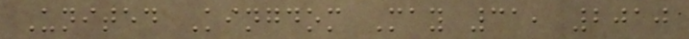United Kingdom May 31, 2010
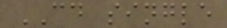CD single
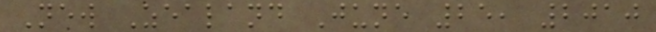New Zealand June 25, 2010
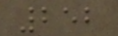252
